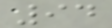94
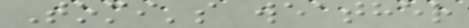Tomi's weather
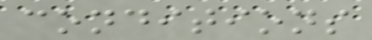conditions
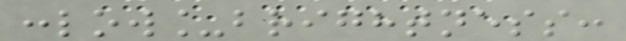:low_brightness:
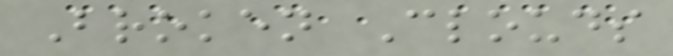Broken Clouds
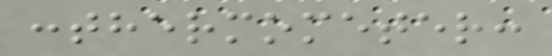:thermometer:
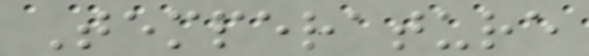Temperature
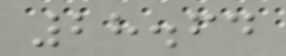28.64
